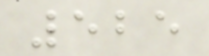525
